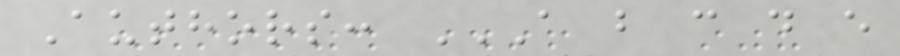Authors: A B C D E
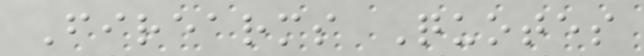Firearms Quotes
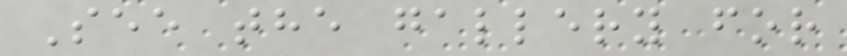See the gallery for
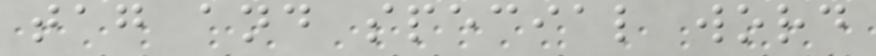tag and special word
